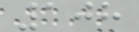108
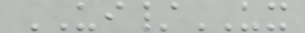UI/UX
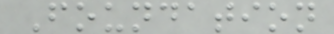Foundation
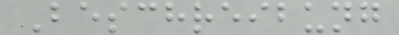Beschreibung
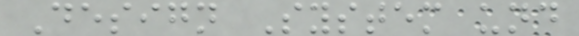Design System und
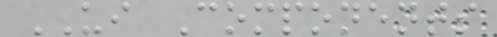UI Components
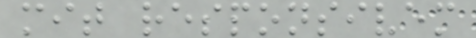mit responsivem
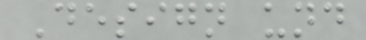Design und
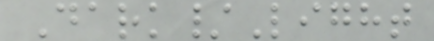Dark/Light
